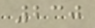230
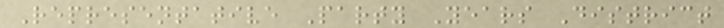Representative Party Years District
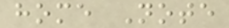home Note
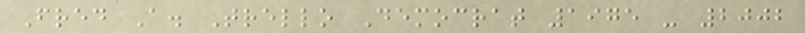Fred A. Trello Democrat 1975 - 2002
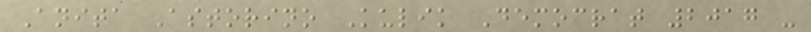Anita Astorino Kulik Democrat 2017 -
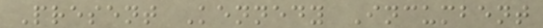Present Kennedy Incumbent
